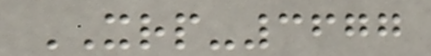XRP-3677
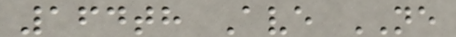164th Ave NE
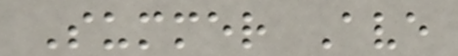Summer Ave
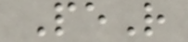PeR
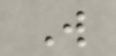W
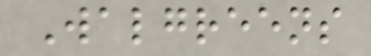Walgreens
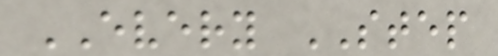EVERY STEP
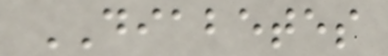DIABETES
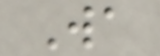Wa
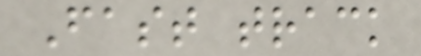Fast track
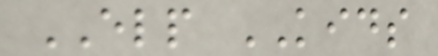ELP KIDS
